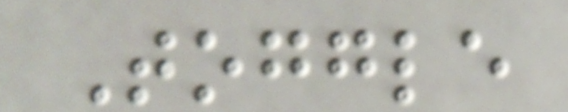Toggle
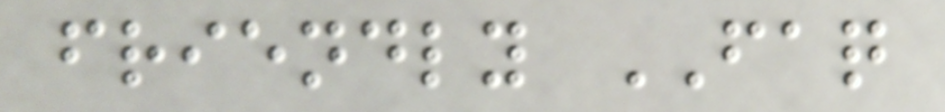friendly FAQ
